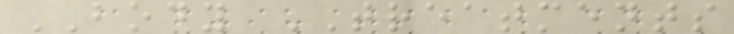BODY TREATMENTS
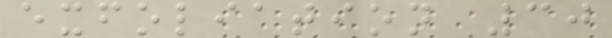exfoliation 30
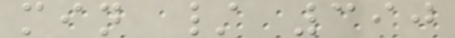min / 390
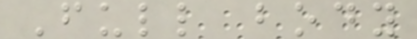Full body
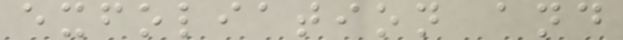exfoliation and
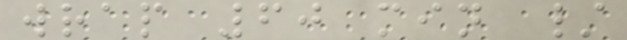wrap 60 min /
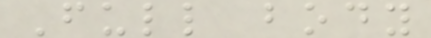Full body
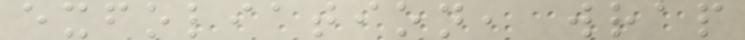exfoliation, wrap
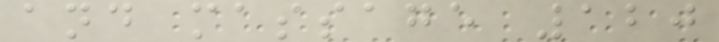and massage 120
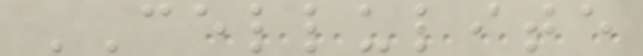CELLULITE
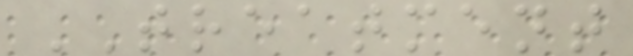TREATMENT
